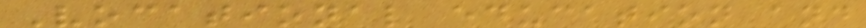Vocational education and
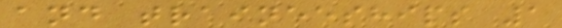and traineeships 1
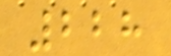228
